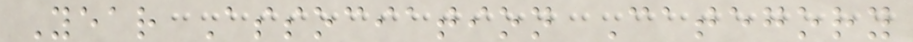Year Association Category
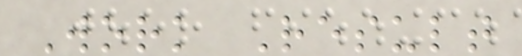Work Result
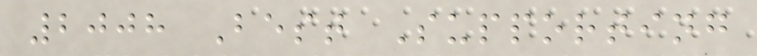2008 Best Supporting
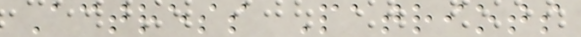Actress Patriots
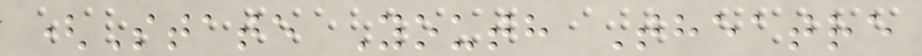(State Youth Theatre
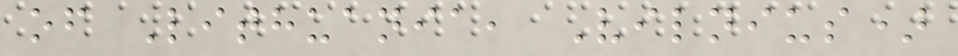of Lithuania, Vilnius)
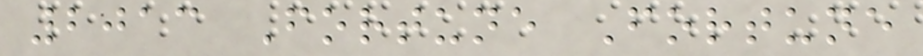2013 Fortune Fortune
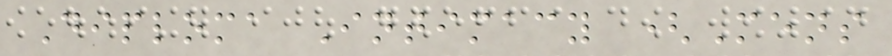Diploma Intimacy (Mens
